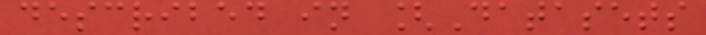described in [Datasets
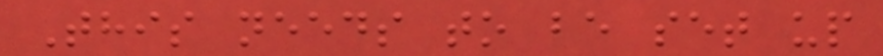This needs to be set up
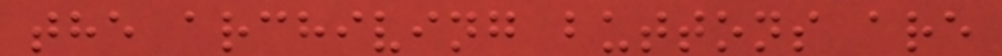the archiving buttons are
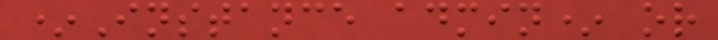*Instance admin* or
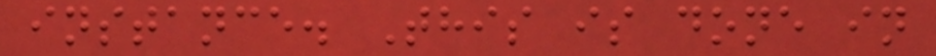instance. This is done in
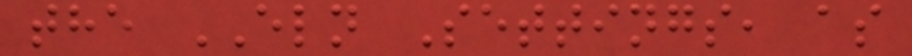the ELN Settings, as
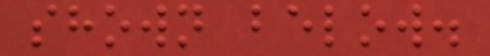shown below.
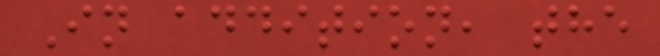In addition, the
